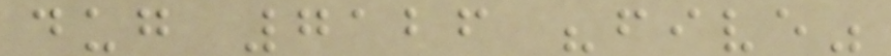dug 7126 "five"
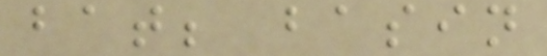bat; basin
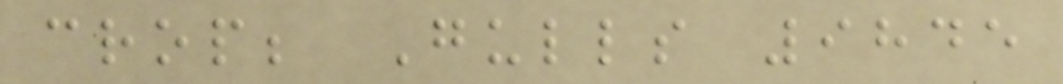crop; Gulls 9845
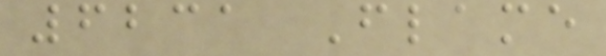6231 Flame
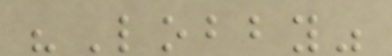"Lobby"
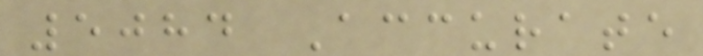5084 Accurate
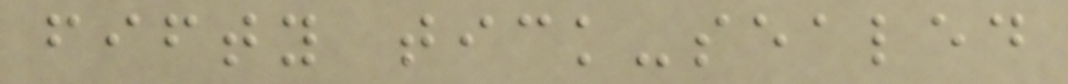fifty tick-sealed
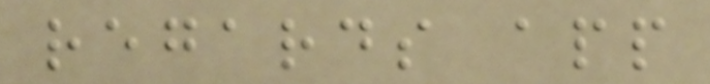regards app
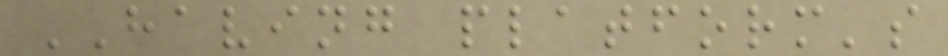HAVING platform's
